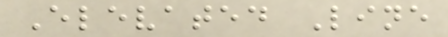Elevated Line
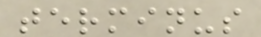terminus
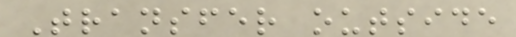Transfer outside
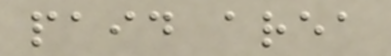paid area
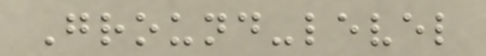Ground-level
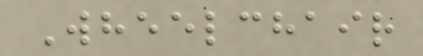Wheelchair
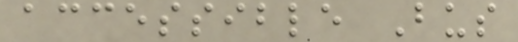accessible Bus
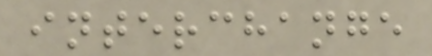interchange
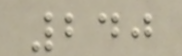240
